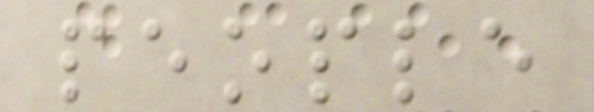people
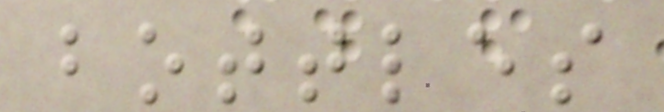bottles
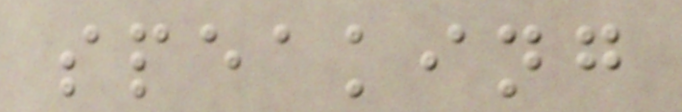speaking
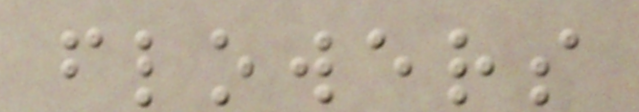flowers
